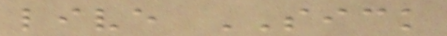live SICK
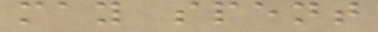may spent
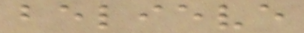believe
